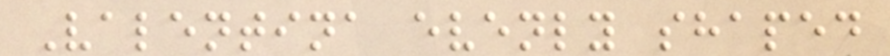Valentina evenly shaped
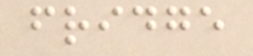fridge
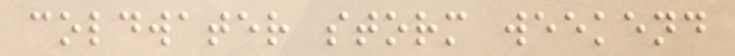coldwater storm weekend
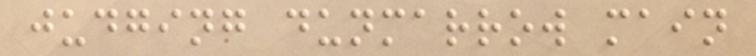judging dunmarrow main
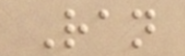Ran
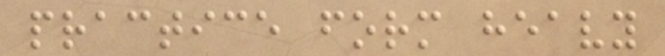practice form heavy
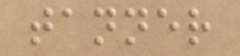tanner
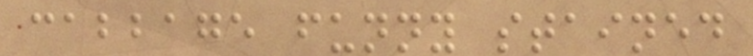cabbage funny stained
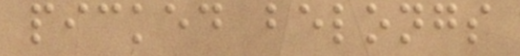picked belongs
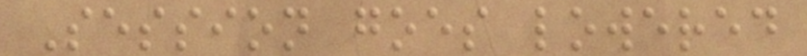Session goes lowered
